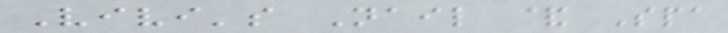Vivi's Nail & Spa
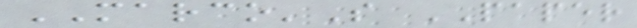MARCO'S PAPER
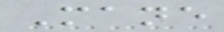Mane
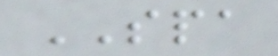SPA
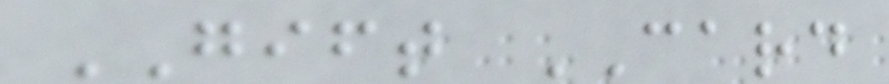GIFT CARD
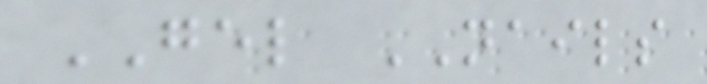GEL NAILS
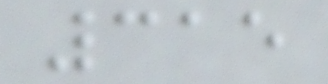315
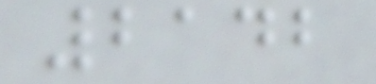2142
